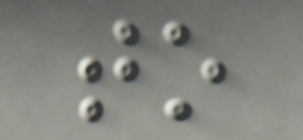to
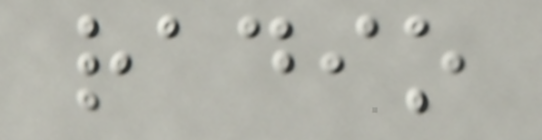radio
